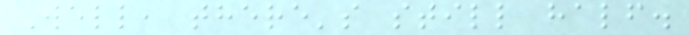Well, there's still half.
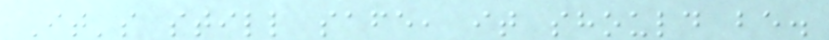It's still safe, it should be.
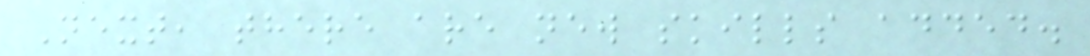Next, there are new skills added.
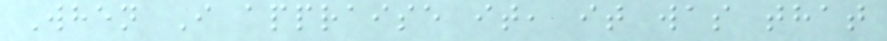When I appraise it, it was that
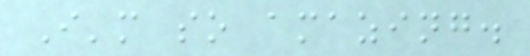I'm so amazing.
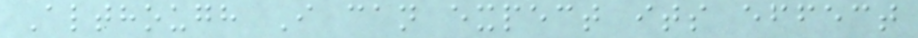Although I can expect its effect
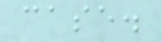case.
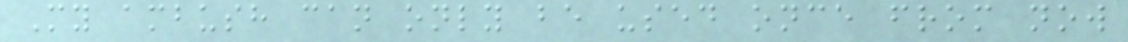My ambush can only be used once from now
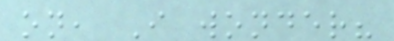on, I wonder?
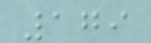179
